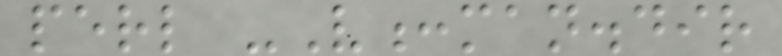perl -V:man.dir
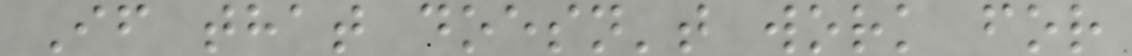If that doesn't work for
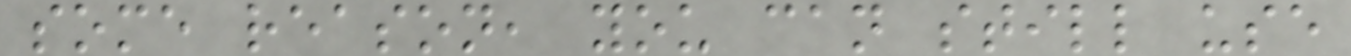some reason, you can still use
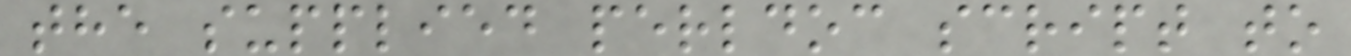the supplied perldoc script to
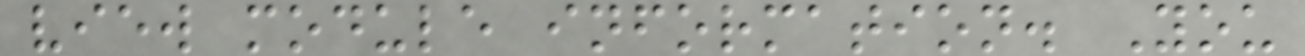view module information. You
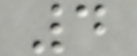4
